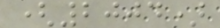(2004)
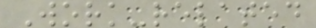Work-related
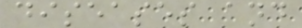diseases and
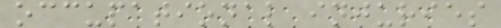occupational injuries
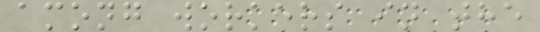among workers in the
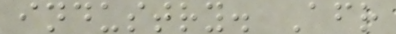industry. Afr
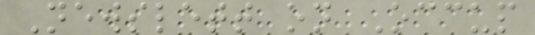Newslett on Occup
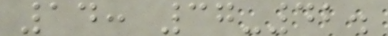14: 37-42.
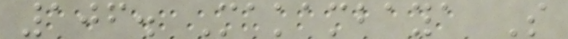106. Makambaya S
